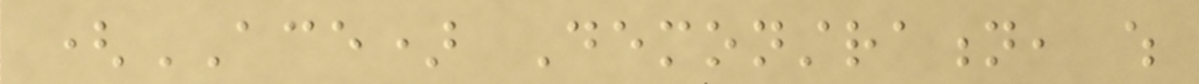(ACE) Demonstration, which
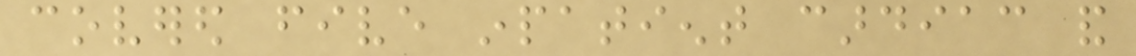covered five inpatient cardiac and
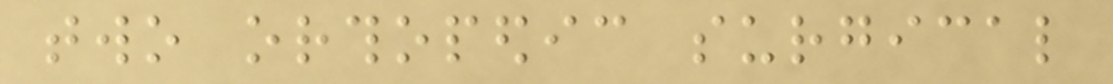two orthopedic surgical
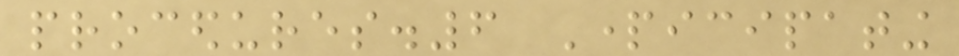procedures.6 Participating
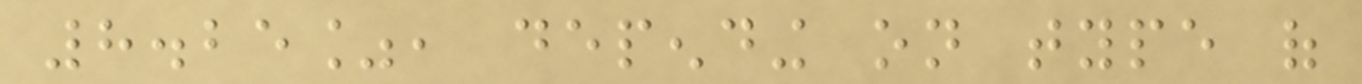8.25%, depending on type of
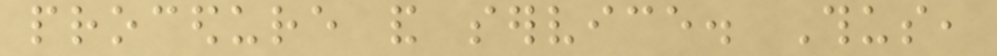procedure and service. Thus,
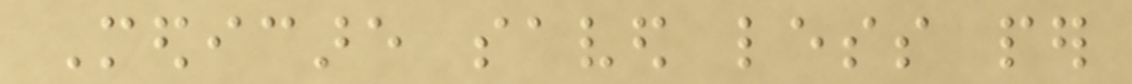Medicare saved less per
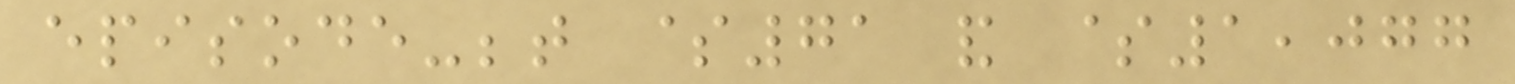episode-between $71 and $1,077
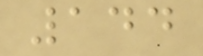144
